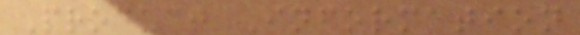Product Information
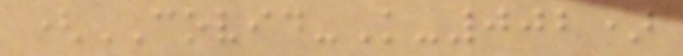(COVID-K-002)
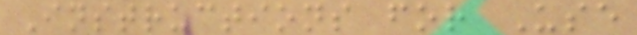Instructions for Use
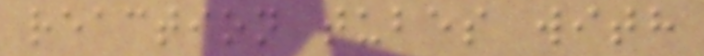reaction tubes with
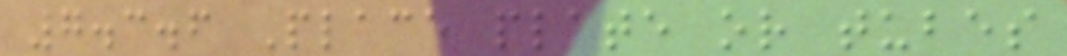7.3.6 Place plate or tubes
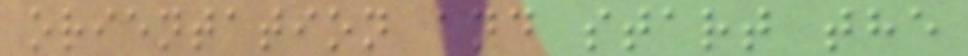orientation and start the
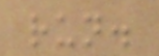run.
